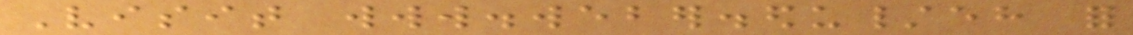Visit www.weber.edu/eh for
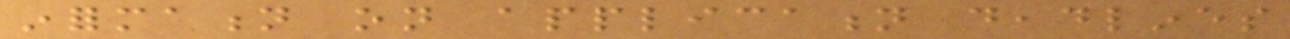information on application deadlines
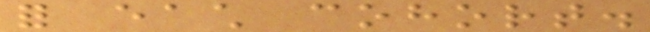for each cohort.
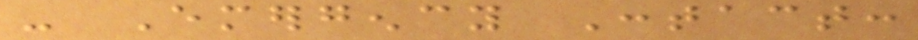- Emergency Contact:
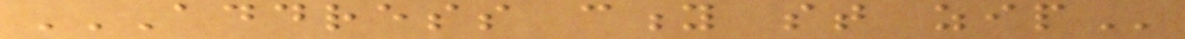ADDRESS CITY ST ZIP
